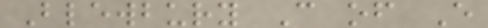Blewbury C of E
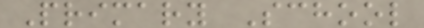Primary School
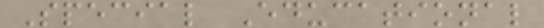Special Educational
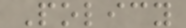Policy
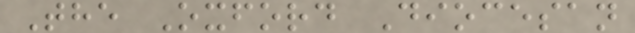The Oxford Diocesan
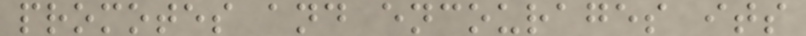promotes and encourages its
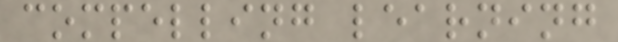compelling learning
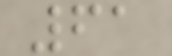61
